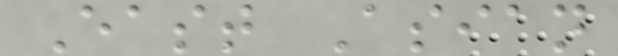East Asian
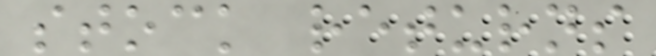stock returns
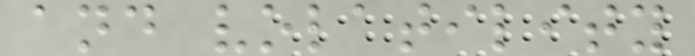and volatility
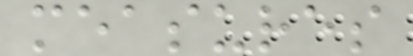measures
